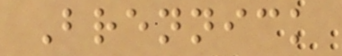Brennick
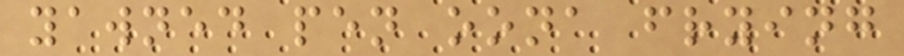yawned pen oona frying
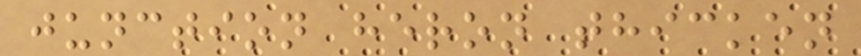junction heron thicken
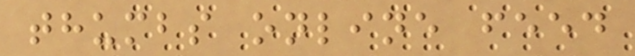thumbs online feed
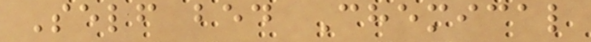Self bed Chemical
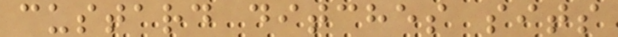custard ditches sits
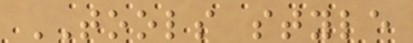TOOLS style
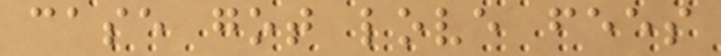case got love fees
